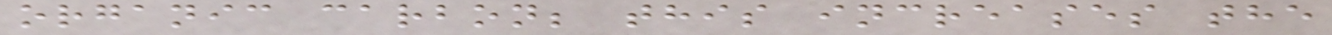organic carbon; this increases the
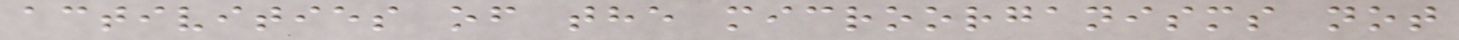activities of the microorganisms not
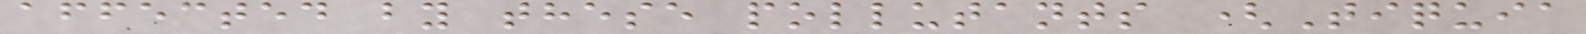affected by these pollutants (Tiquia
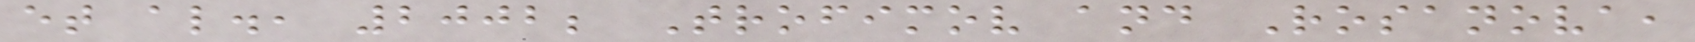et al., 2002; Trofimov and Rosanova,
